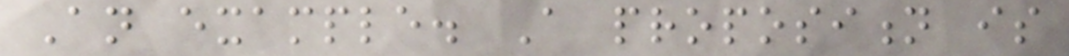An example. A proposition is
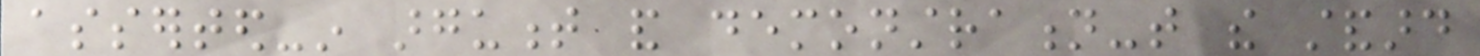asserted-in argument and demonstration-that the standard
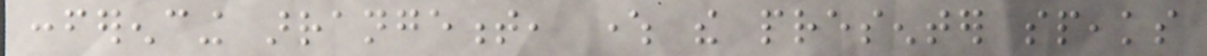conferencing arrangement, where the presenter speaks
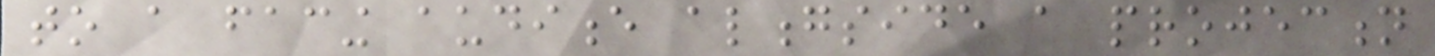to a facing audience alongside a projection
